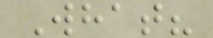What?
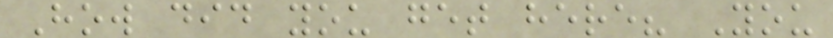How did you get here? You
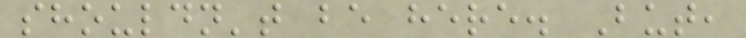shouldn't be here. But,
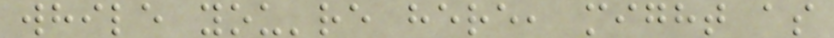while you're here, might as
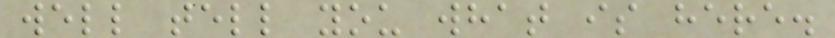well tell you what is here.
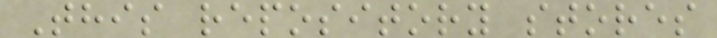This repository stores
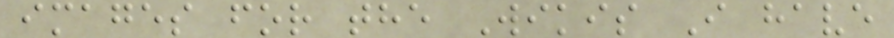images for the Wikis I have
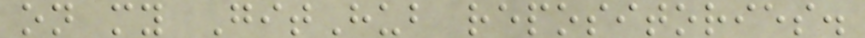on my GitHub repositories.
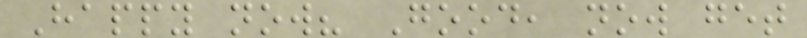Happy now? Good, now get
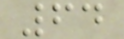64
